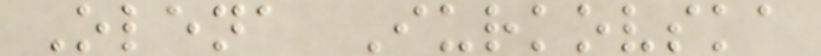Olena Iurkovska
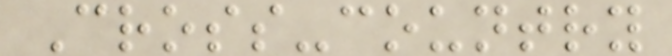Cross-country
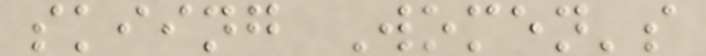skiing Women's
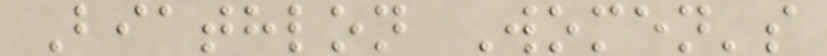Biathlon Women's
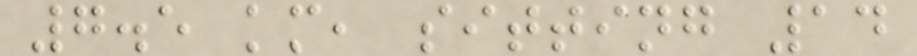7.5 km, sitting 14
